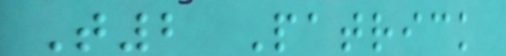T2 Patrick
